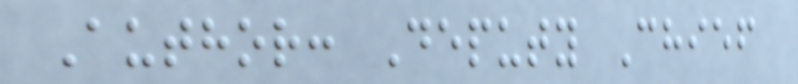Author: Deputy Chief
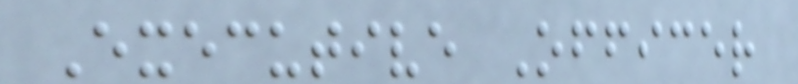Executive Officer
